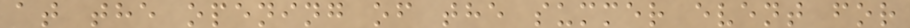at the opening of the summer event for
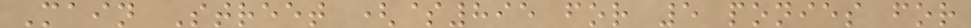Main Street ($895 for 5 ponies for
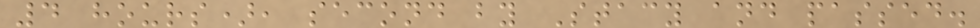4 hours), second by Stacy and passed.
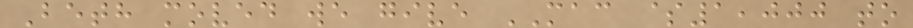Beth moved we give MAC $1,000 to
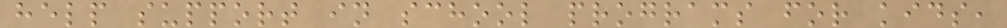help support in school programs for kids,
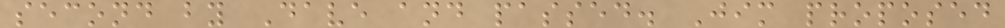second by Dave and passed. Jim proposed
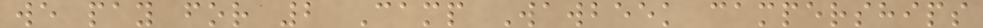we pay for 2 Camp Wawbeek camperships
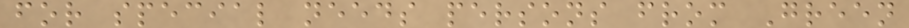for special needs persons from Green
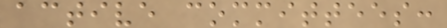active committees:
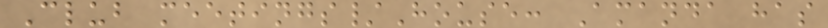Club meetings/House: Amanda has
